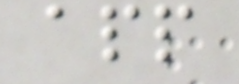app
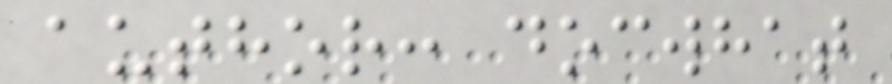author: docwhat
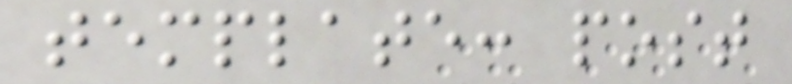template: post
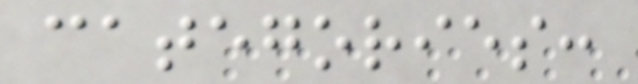categories:
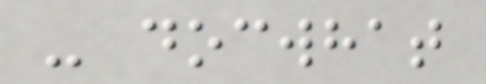- docwhat
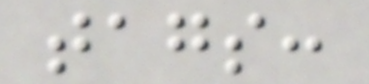tags:
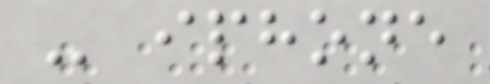- iphone
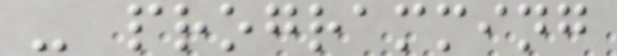- programming
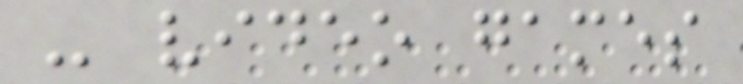- video games
